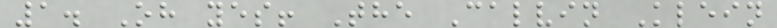1. Oh yes! The Calvin Klein
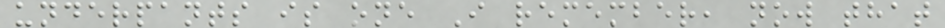underpants is one I remember, now that
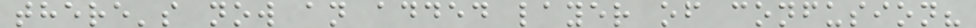there's now an added layer of confusion?
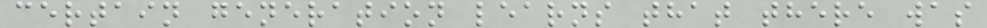certain generation learns that there was
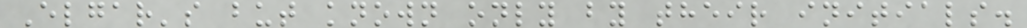Elgar's but known only by their initials.
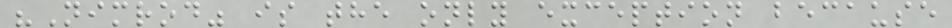"Nimrod" is the only exception because
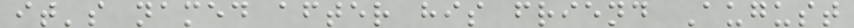it's named after his friend August
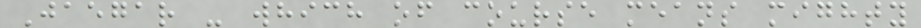Jaegar - which of course means mighty
